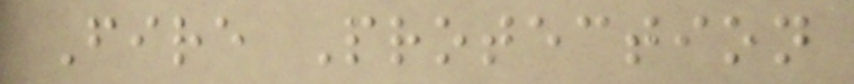Fire Protection
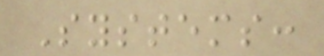Systems:
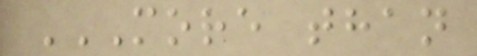MORE THAN
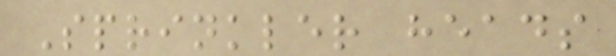Sprinkler heads
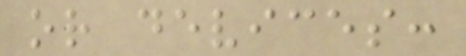or devices:
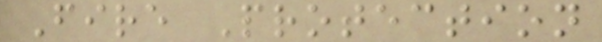Fire Protection
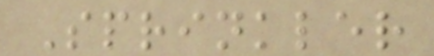Sprinkler
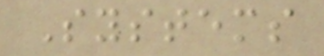Systems
